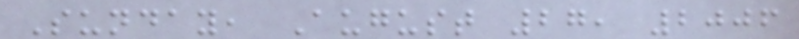Sunday, August 27, 2006
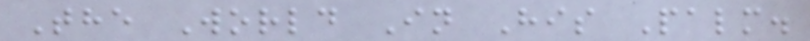The World In His Palm.
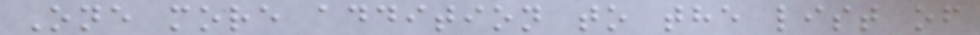One more addition to the list of
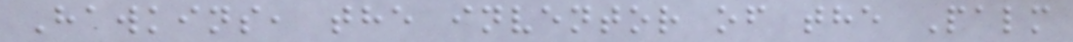Hawkins, the inventor of the Palm
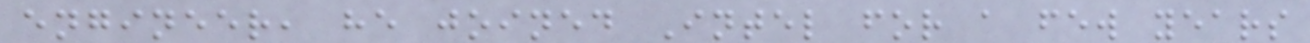engineer, he joined Intel for a few years
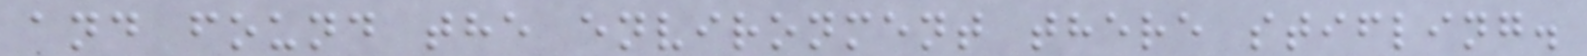and found the environment there stifling.
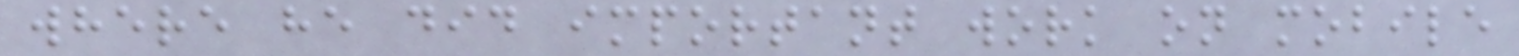where he did important work on mobile
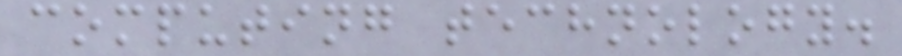computing technology.
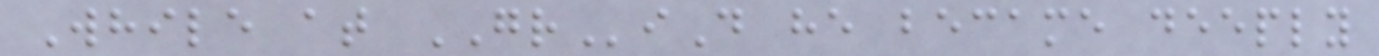While at GRiD he became deeply
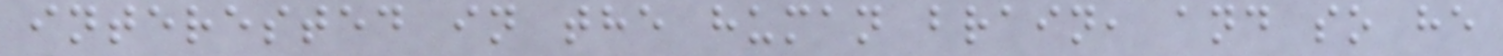interested in the human brain, and so he
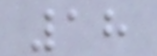18
